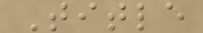Title
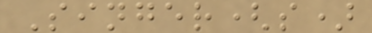Singer(s)
